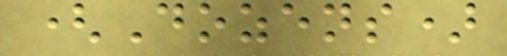(Dozens)
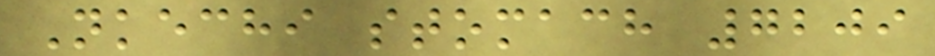Nkechi stomach 7209
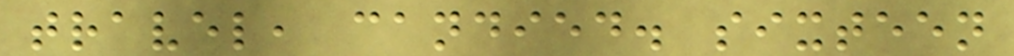travel, candied. sixteen
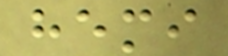hemi
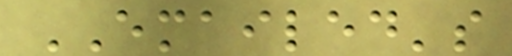EMAILED's
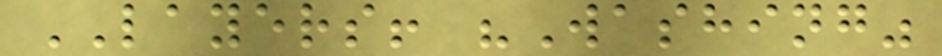LAYERS! "Washing"
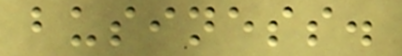business.
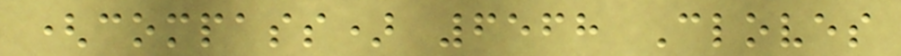(compass) 6568 Cloves
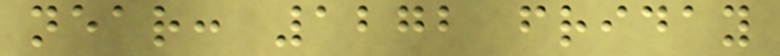near: 1272 friday
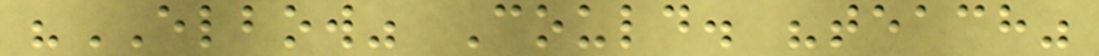"ELBOW" Could. "teach"
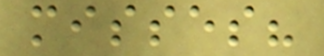misses?
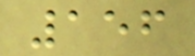156
